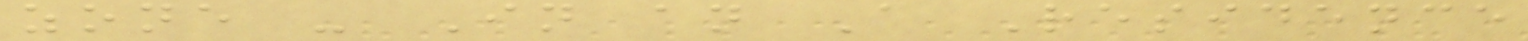zone - In an A Residence
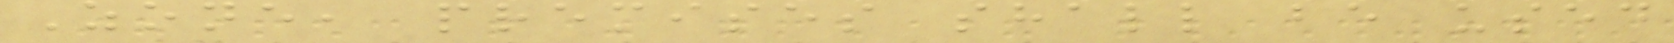Zone, premises shall be used
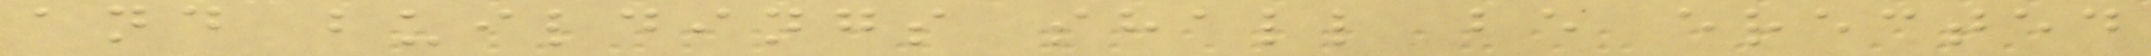and buildings shall be erected
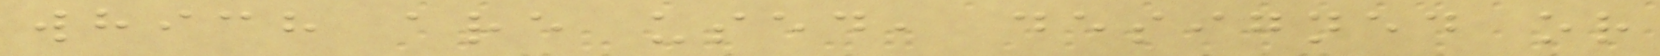which are used, designed or
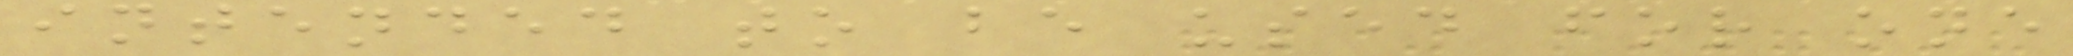intended to be used for one
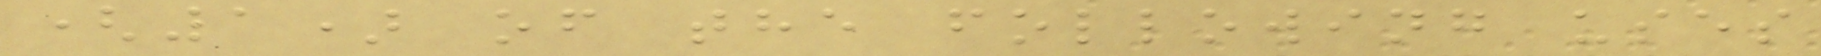(1) of the following uses
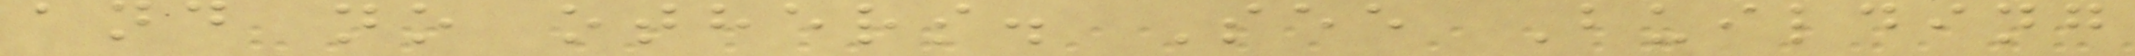and no others. See Building
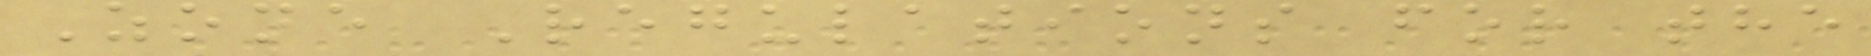Zone Regulations for the
